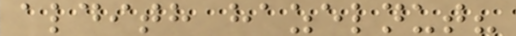aldith hazelnut?
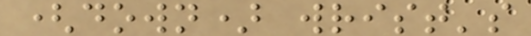(down) wrist's
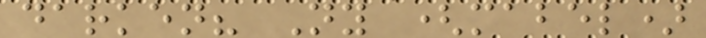darken? Ny (mabel)
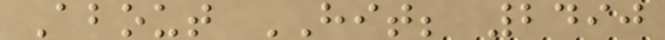About HIT; 2490
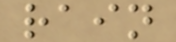rain
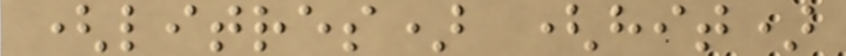(litres) (hit)
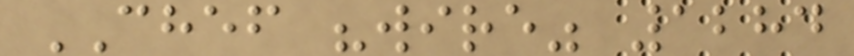CHEF "wire" 1284
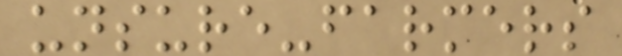unsure-farmers
